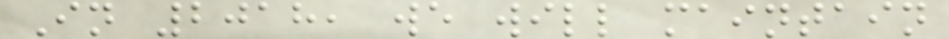In 2018, we will maintain
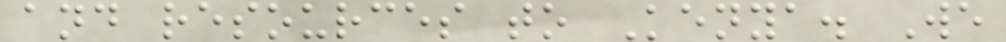and resources to Kenya. We
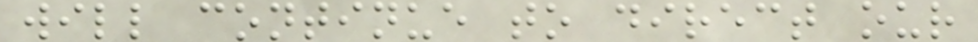will continue to direct our
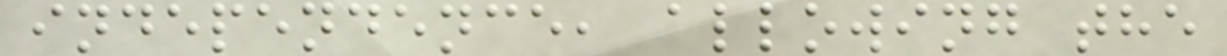independence, allowing the
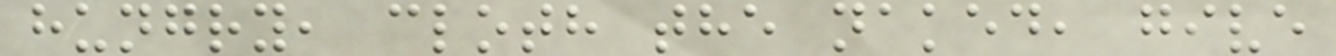hungry, cloth the naked, give
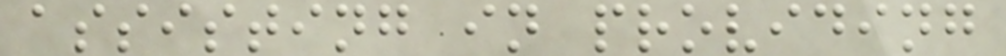assisting in providing
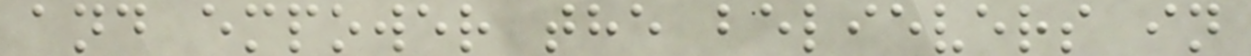and empower the believers in
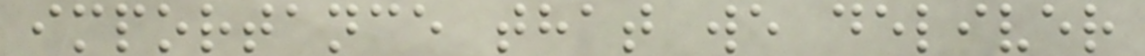importance that we deliver
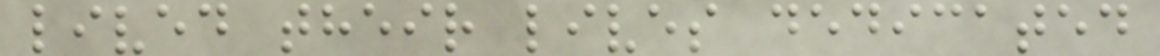lived their lives dedicated
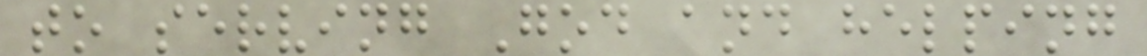to serving God and helping
